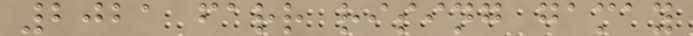2021 farr rising gamay
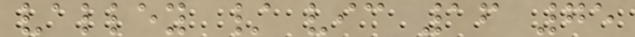valley / vic 16 75
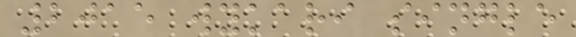2015 wykari single
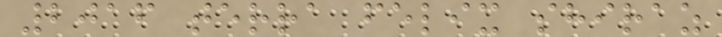2016 terra felix shiraz
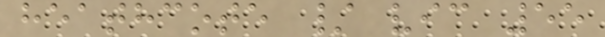heathcote / vic 55
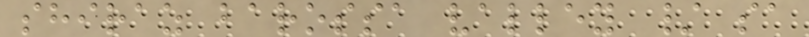shiraz barossa valley / sa
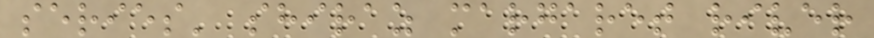series' shiraz margaret river
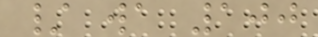/ wa 100
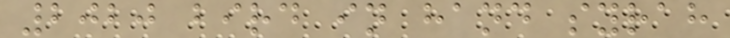2020 bird in hand syrah
